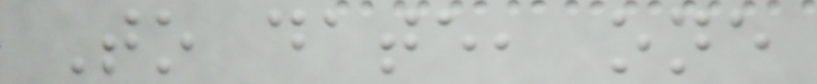To date, one
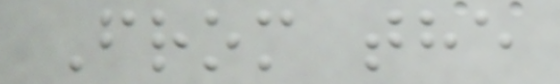From the
